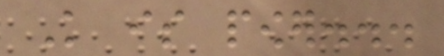Knowledge is power...
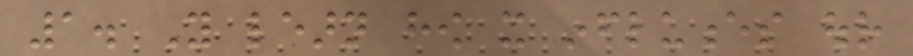1. You learn how it influences our
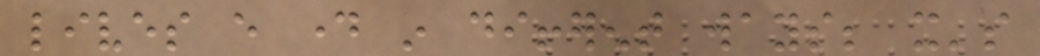lives every day in different ways; it's
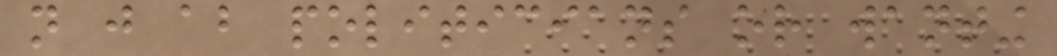not just about politicians or wanting
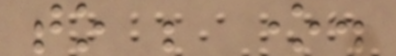to be one.
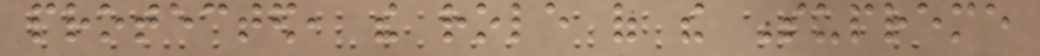protected, the role of the Supreme
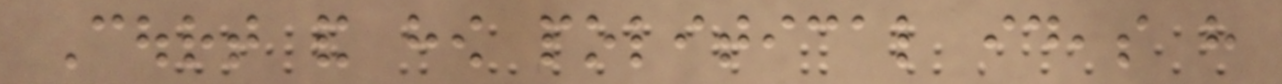Court and how political ideas have
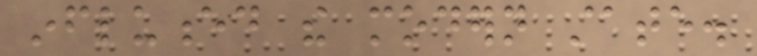influenced the modern state.
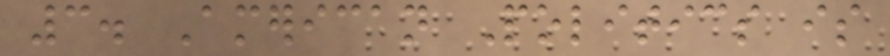3. American Politics is
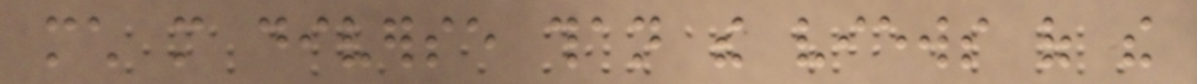much more diverse than the views of the
